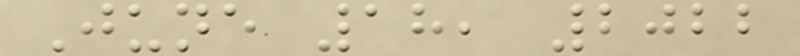June 18, 2022
